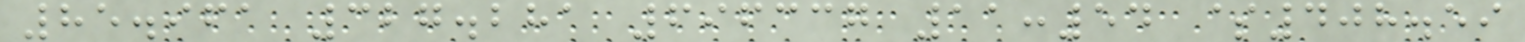85.961 327.281 696337 11:54 $408.59
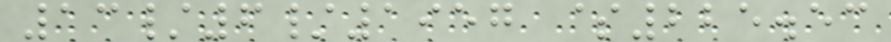13/6/1957 $225.53
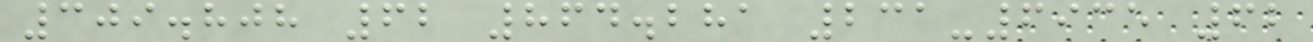309.808 62 864.281 231-6935 62
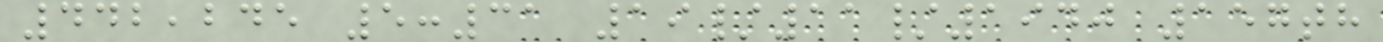442,245 5:31 19/11/1940 157th
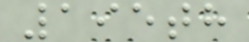195th
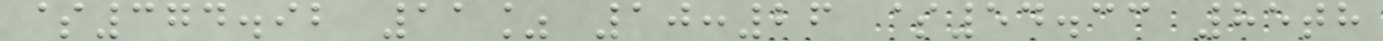$374.92 11% 10:26 $54.33 85th
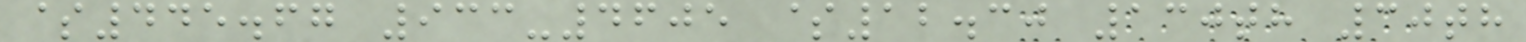$445.67 933-4605 $12.30 130th 30th
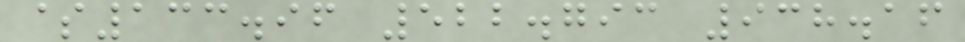$133.96 522.793 938.16
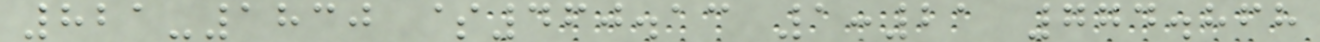821-1830 $460.13 1:21 774.868
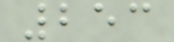253
